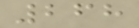268
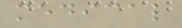medical
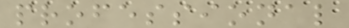professional
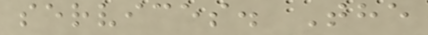services. The
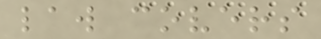law covers
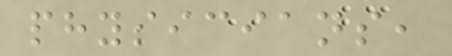physicians,
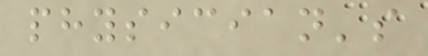physician's
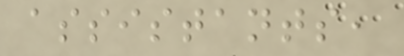assistants,
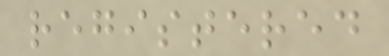registered
